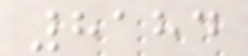8184
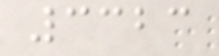3323
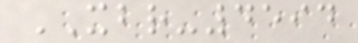XBR-4594
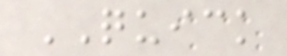QUICK
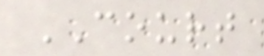COURT
